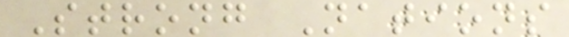Strong Nations
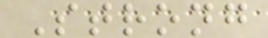Strong
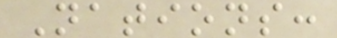Nations:
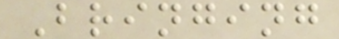Bringing
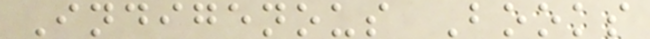Indigenous Books
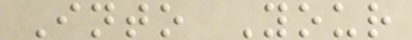Into Your
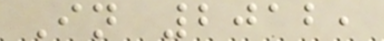In 2012,
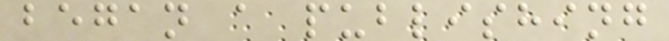began a publishing
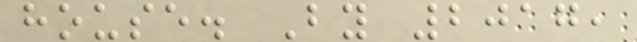house. By 2017,
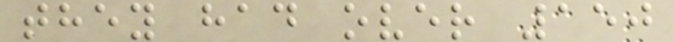they had over 150
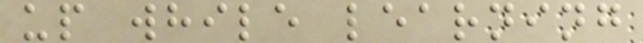up while learning
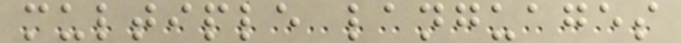multiple languages
